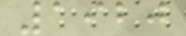1920
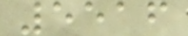5516
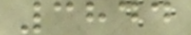3844
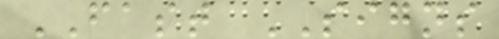FAST SIGNS
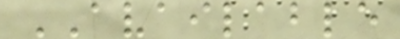AVAILABLE
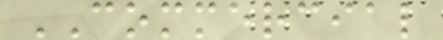COMMERCIAL
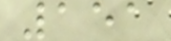151
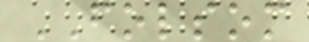FOLSOM
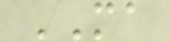MA
